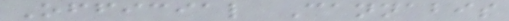Official Cannabis
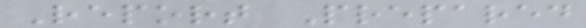Report Prepared
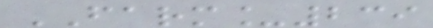FARM_239
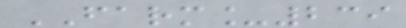FARM_239
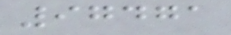97471
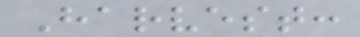Harvest:
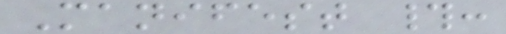Manifest #:
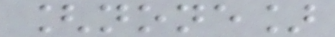[none]
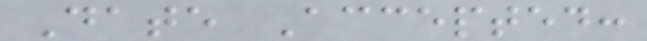Date Accepted:
